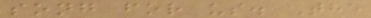song for us. The
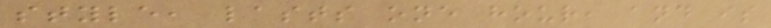style, lasts one hour, and is
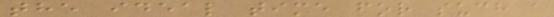the ideal time for such a
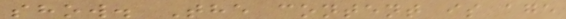show. The content is age
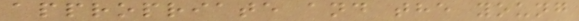appropriate and the young
